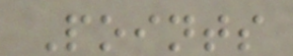Points
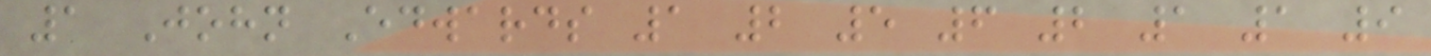1 John Edwards 1 2 5 6 2 1 1 9
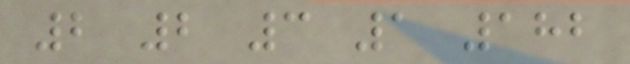2 2 3 1 182
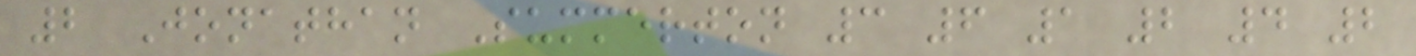2 Jonathan Summerton 3 6 1 2 4 2
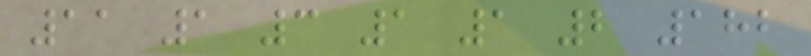11 1 3 1 1 2 182
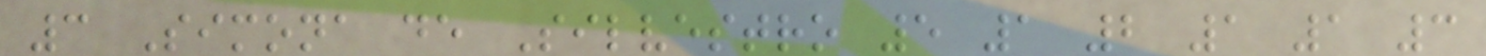3 Simona de Silvestro 5 1 2 1 1 3
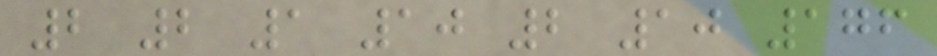2 2 1 10 2 10 176
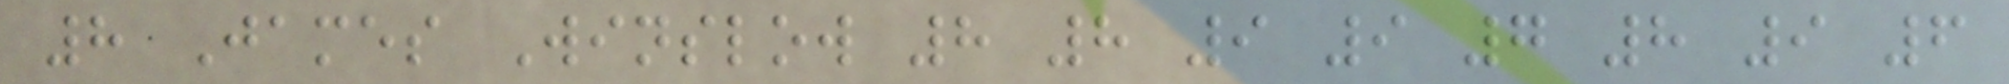8 James Winslow 8 8 9 9 7 8 9 6
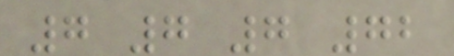7 7 7 72
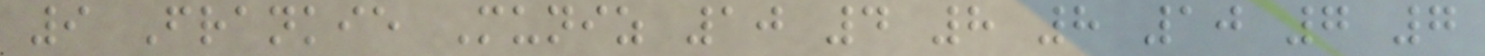9 Frankie Muniz 10 4 8 8 10 7 7
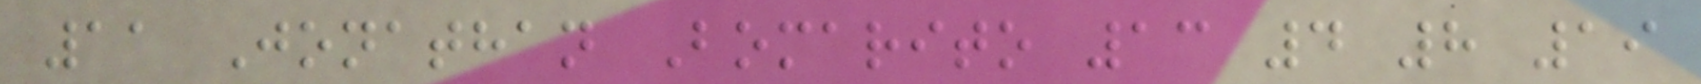11 Jonathan Bomarito 13 4 8 19
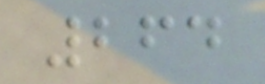264
